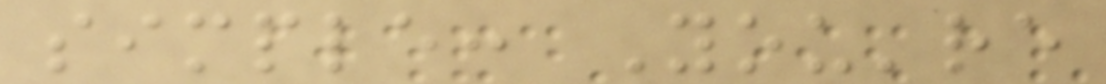simple: You're
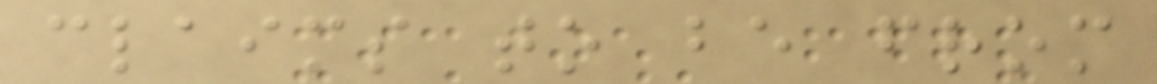claims to be from
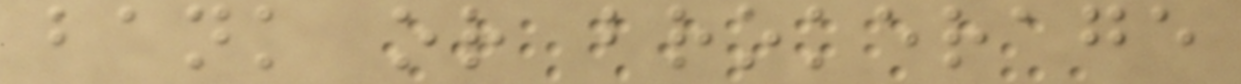bank or brokerage
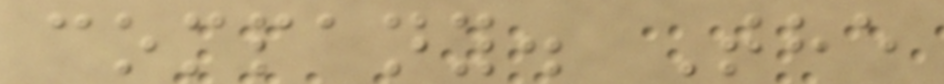company. The
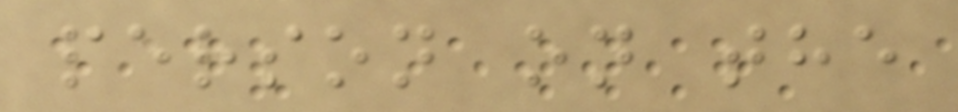person on the
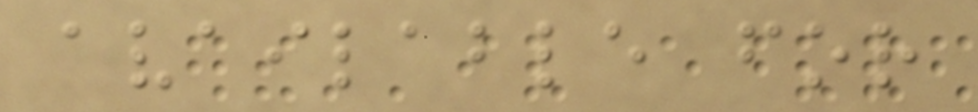available for
